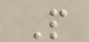P
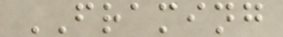FRAMING
